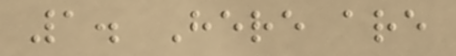1. Here are
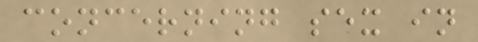concerning sex in
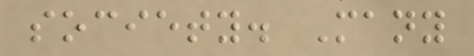society. Many
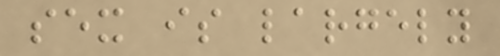sex is largely
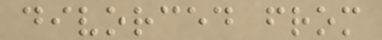divorced from
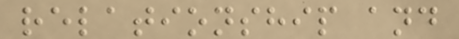relationship and
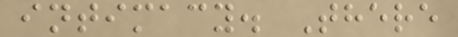intimacy. There
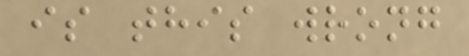is this wrong
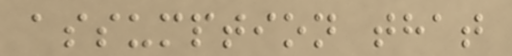assumption that
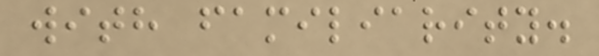with familiarity.
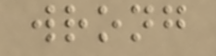wrong
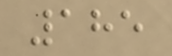185
